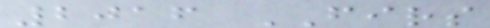2016 FIRS
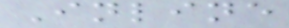Inline
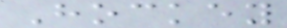Hockey
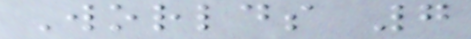Worlds 7
